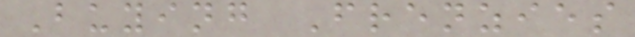Buying Frenzies
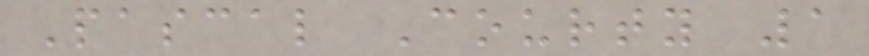Pascal Courty 1
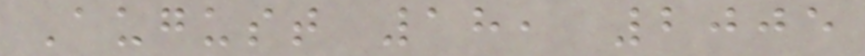August 18, 2005
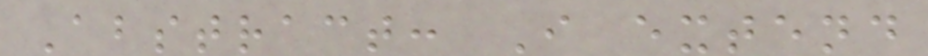Abstract: I extend
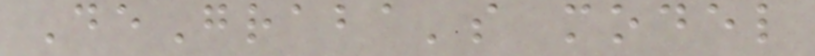DeGraba's model
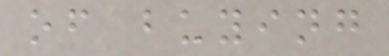of buying
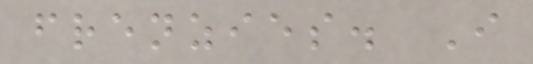frenzies. I
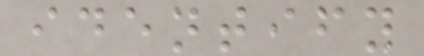identify
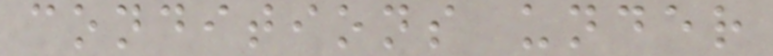conditions under
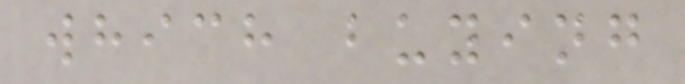which buying
